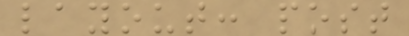layout: post
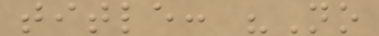title: "No
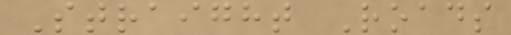Straight Roads
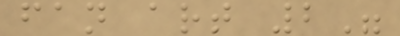fan art 2"
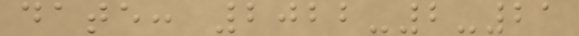date: 2022-2-21
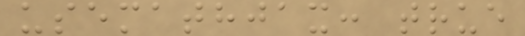usemathjax: true
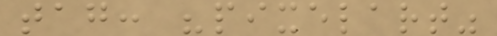tag: "pixelart"
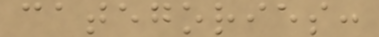categories:
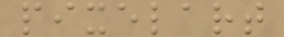pixelart
